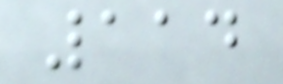114
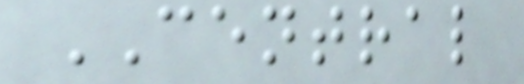CENTRAL
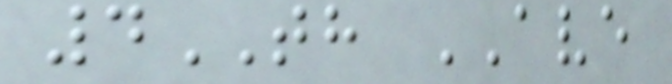4TH AVE
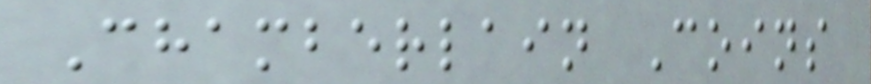Chamberlain Coins
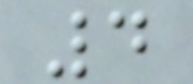4
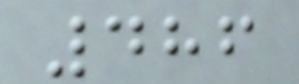486
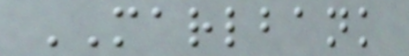MARLBANK
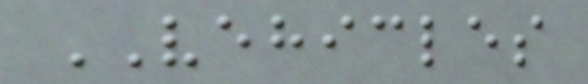VEHICLES
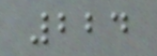224
